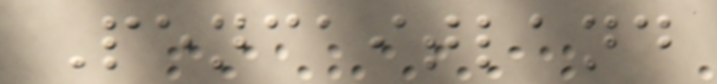Pencaitland
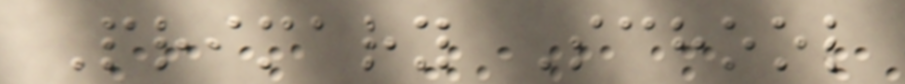Primary School
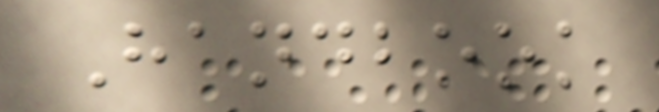Handbook
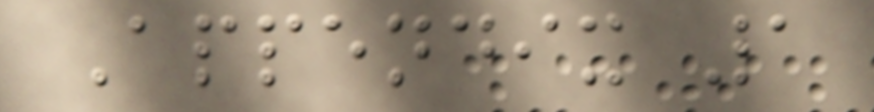Appendix 1
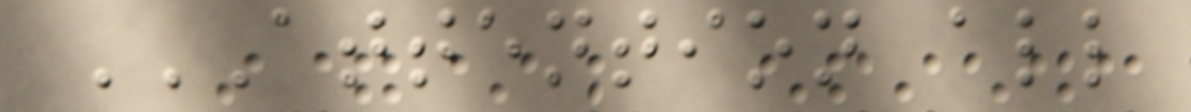ATTENTION ALL
